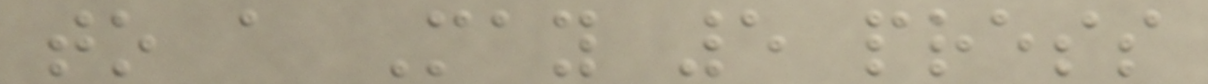to a May 5 press
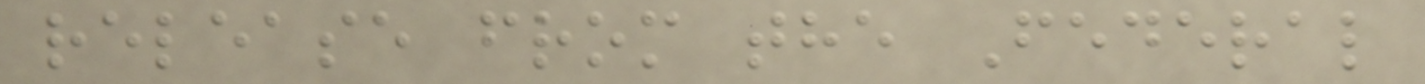release from the Federal
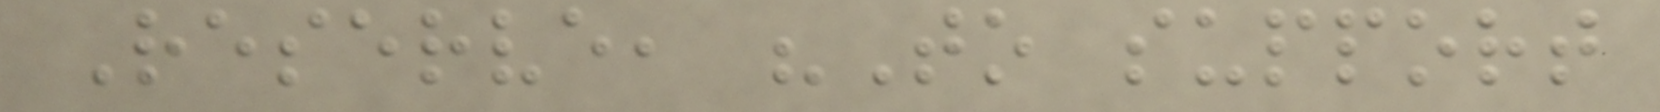Reserve, "To support
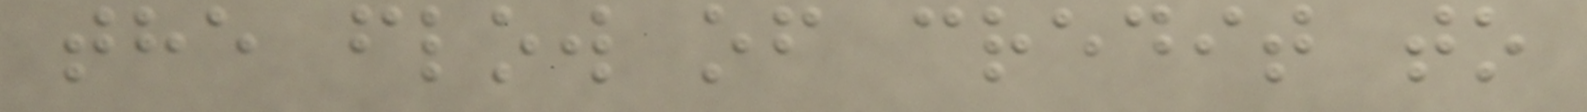the flow of credit to
